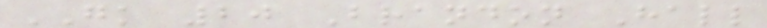GK 20 Brandon Hall
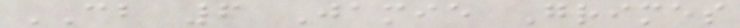CB 6 Jamie Grimes
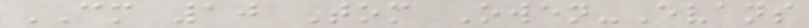CM 10 Tom Owen-Evans
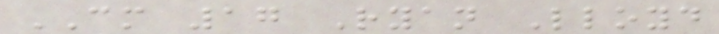CM 17 Ryan Lloyd
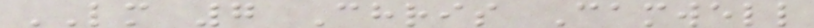LM 7 Chris Camwell
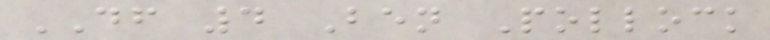DF 4 Ben Pollock
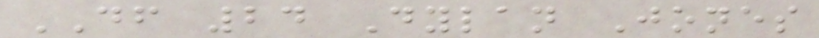DF 24 Dylan Jones
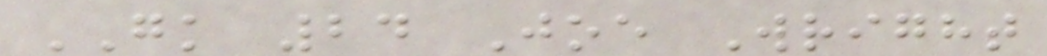GK 24 Joe Wright
